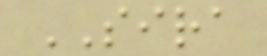SIRA
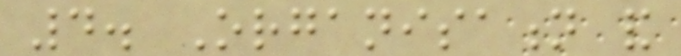4. Organisation and
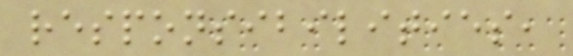responsibilities,
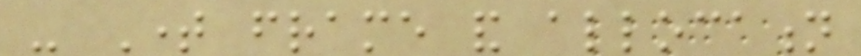- Time frame and allocation
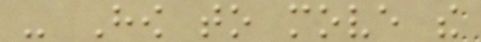- How to move the
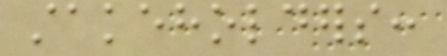stakeholders:
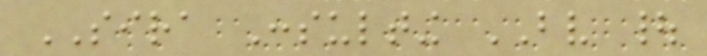SIRA Consulting BV |
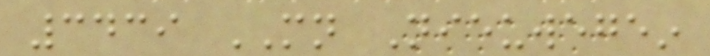3439 MN Nieuwegein
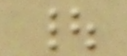|
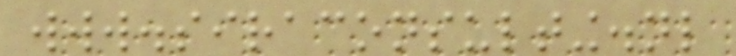www.siraconsulting.nl
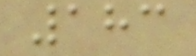183
